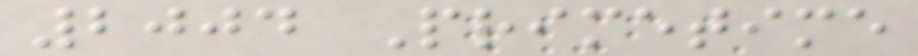2004 Primetime
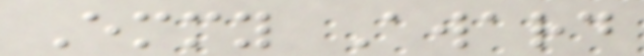Emmy Award
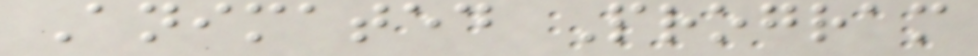Animated Program
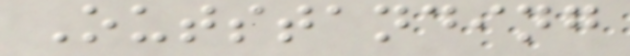Outstanding
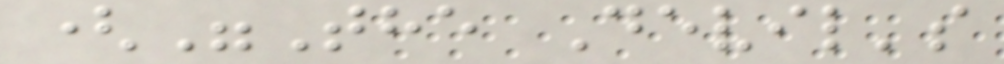("The Devil's
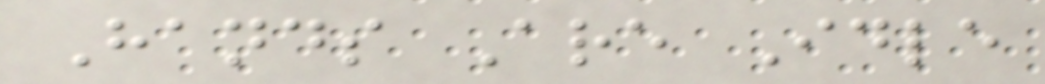Hands Are Idle
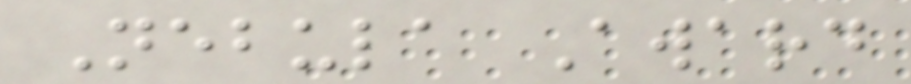Nebula Award
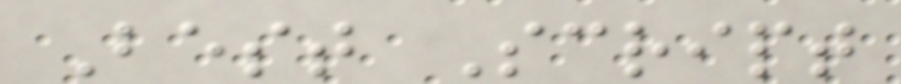Best Script
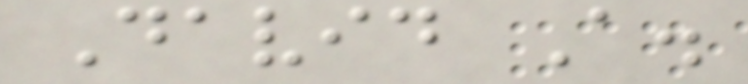David A.
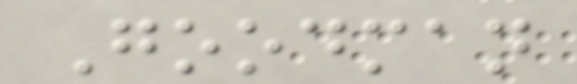Goodman
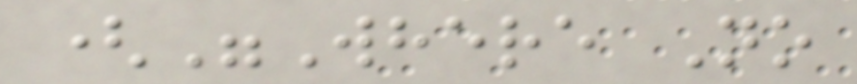("Where No
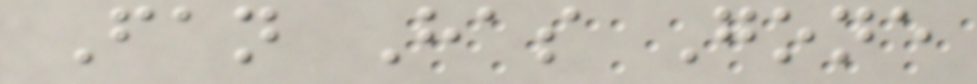Fan Has Gone
